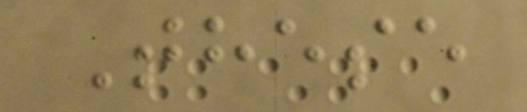These
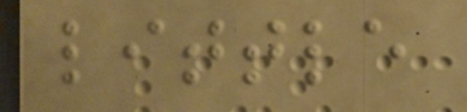little
